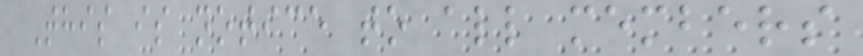This is notice to all members
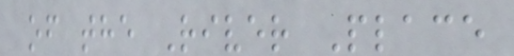of the River Place
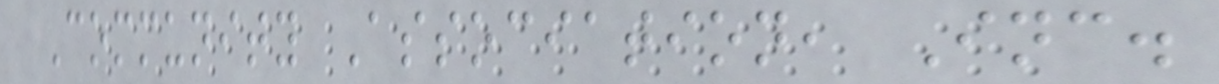Community Association, Inc.
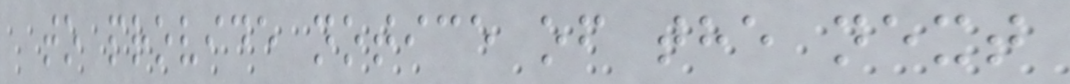to provide notice of the next
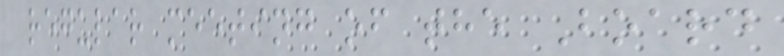regular meeting of the Board
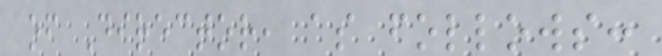of Director, as follows:
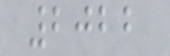2022
